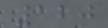120
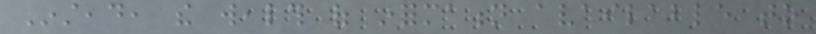Instead, the wealth of information available to
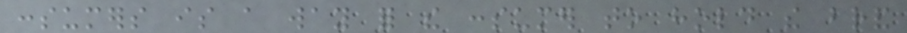consumers is a way for the consumer to hold the brand
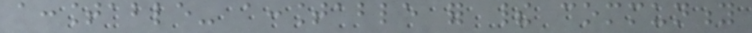accountable- accountable for their community
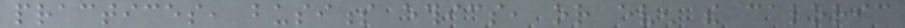practices, business ethics, or even the caloric
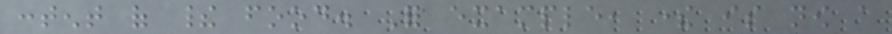content of their food. For example, there is now a
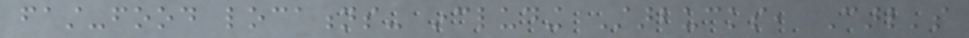fast-food locations- including Starbucks, Carl's
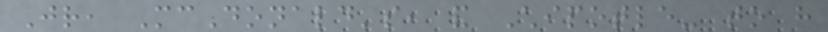Jr, McDonald's, and Chipotle- to have
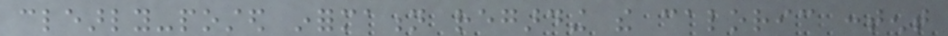clearly-posted information regarding the caloric content
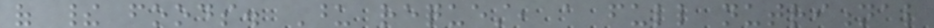of their foods. Upon request, a full nutritional
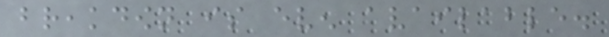breakdown is even available.
